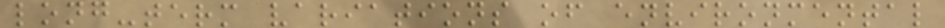long-term variations of environmental
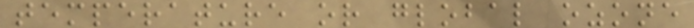temperature or global ozone
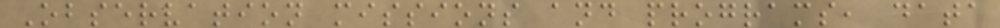Observation missions and programs, data
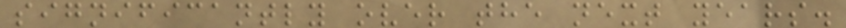significantly over the next years.
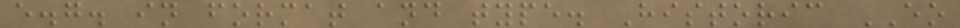e.g. in format and type. Historic EO
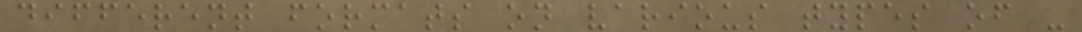different formats on various types of -
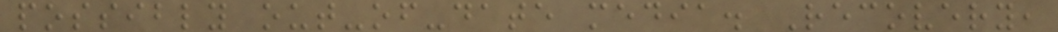possibly out-of-date media. Recovery,
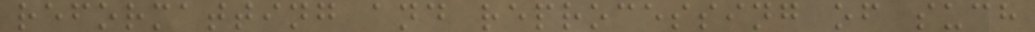reformatting and reprocessing of such
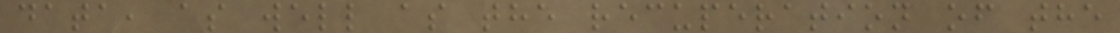data, as well as the recuperation of the
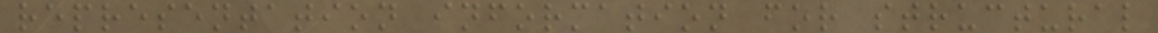representation information for structural
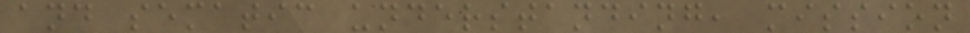and sematic understanding, mission
